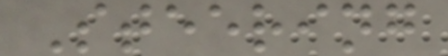Steering
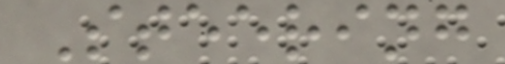Steering
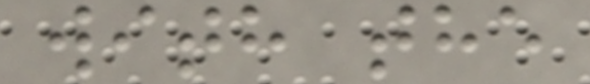with the
